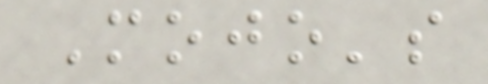Mojo's
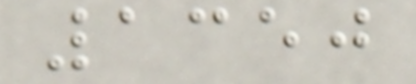1350
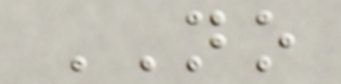NO
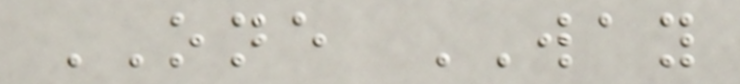ONE WAY
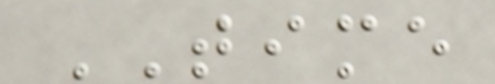TIME
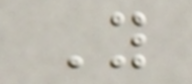Y
